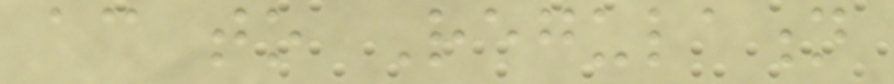according to Regulation
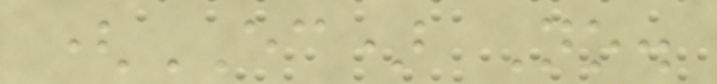(EC) No.
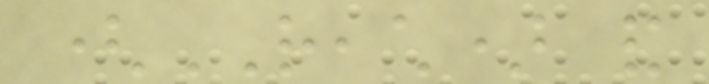(REACH) and
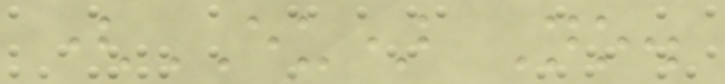(EU) No.
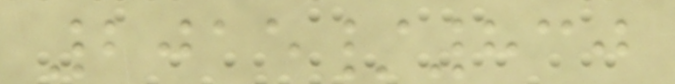2015/830
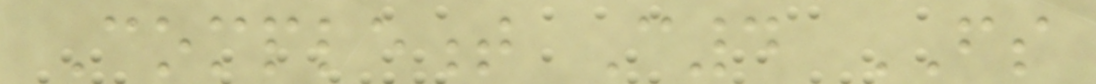Complement C4 FS
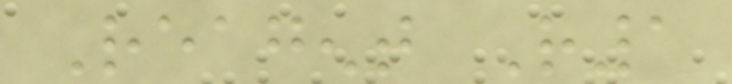Reagent R1
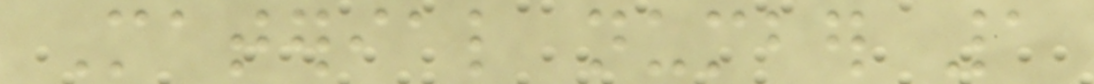Material number 1
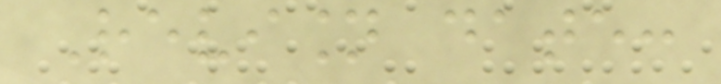Revision date:
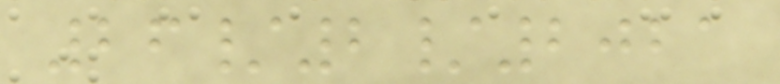26/2/2021
